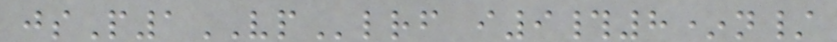jsP1VPlrf i9#8*n/
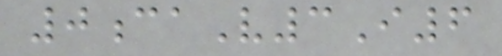0caV3I6
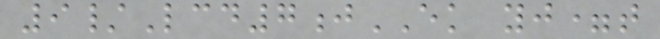9/Lcd7jEK yj=t
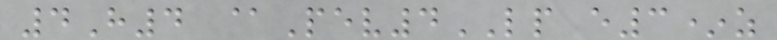4H4 @Pev4LP e3*z
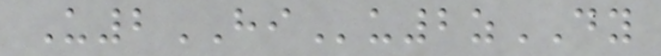U2HIu2zDY
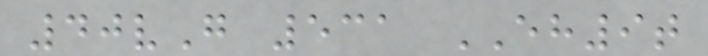40vG 531 EH9t
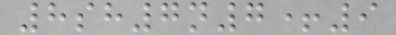8sh7n7+9
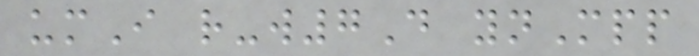umI r-w7D ynMpp
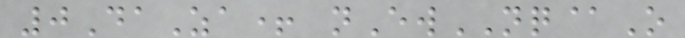0DaZa+ nEwNQ@O
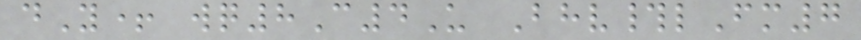dY+ wq8C4U Bhv#lFm7
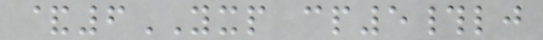&6YXP cp5#lj
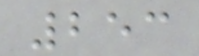253
